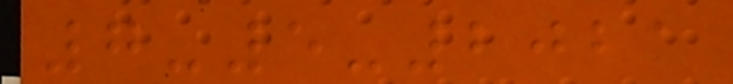7-5-2021
